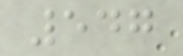547
